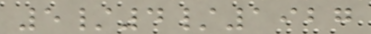5/4/1927
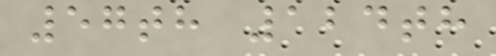57th 124th
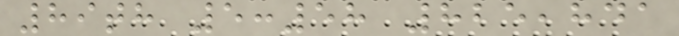89th 5:58 825,841
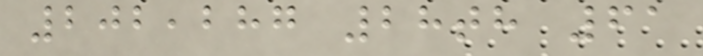202,287 28th 61
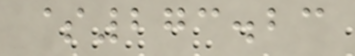$273.23
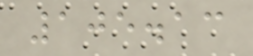105.13
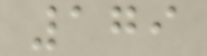179
